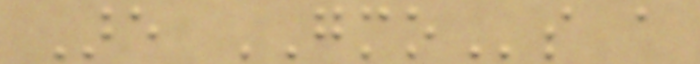Are GMOs a
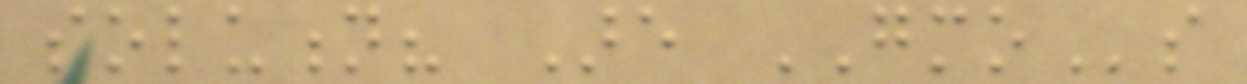solution? Are GMOs
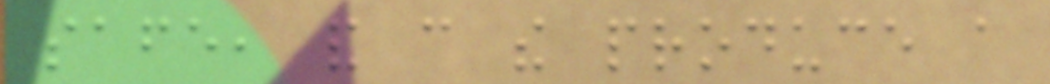safe, and can the produce a
